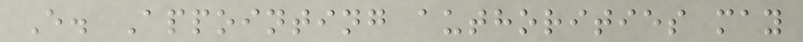E. Appointing authorities may
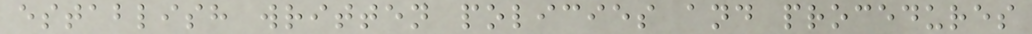establish written policies and procedures
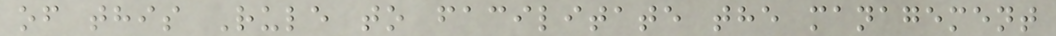of this Rule to facilitate the management
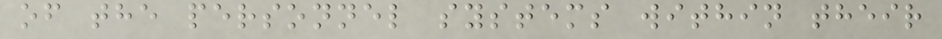of the personnel systems within their
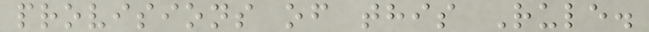provisions of this Rule.
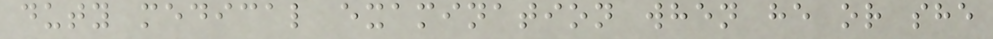duty medical examination when he or she
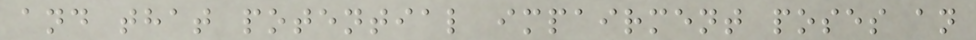and that potential impairment poses an
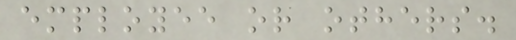employee or others.
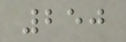250
